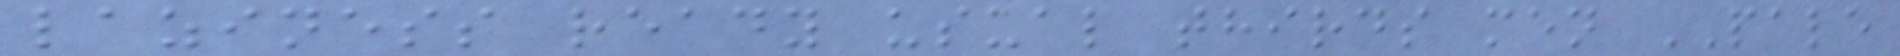laziness ready usual thirds men PALE
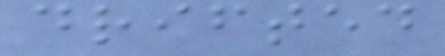drifted
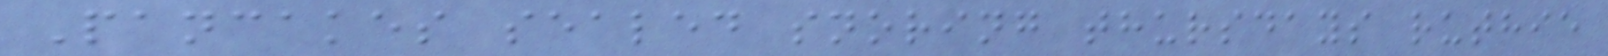Pancakes sealed snoring thursdays ruthie
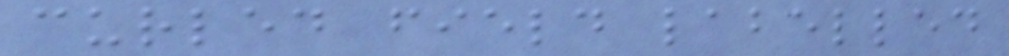curled field labelled
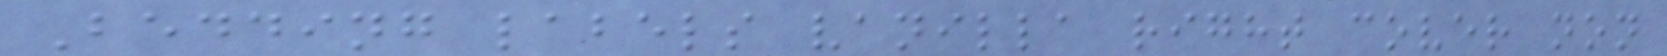Bedding labels vanilla right cover non
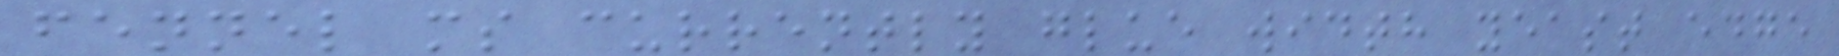fennel ms currently glue width yeast edge
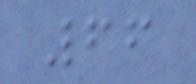66
